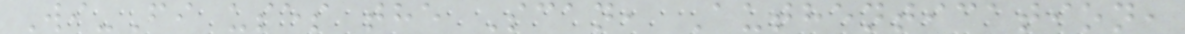Wi-Fi uses the Scan, Authentication,
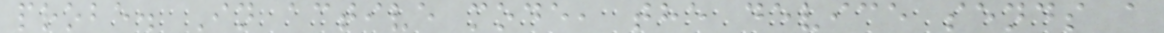probe. In active mode, the device sends a
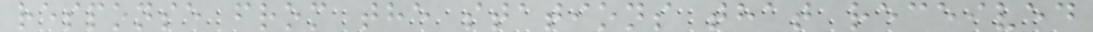response from the stations that received
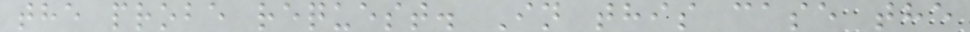the probe request. In this case the
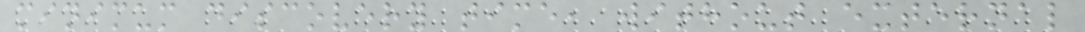minimum discovery time, without external
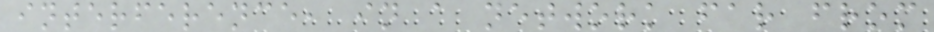interference, in a network far from
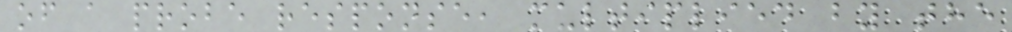of a probe response, multiplied by the
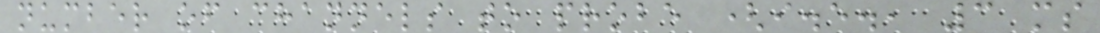number of channels to probe (i.e., 3 ms
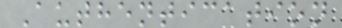Authentication
